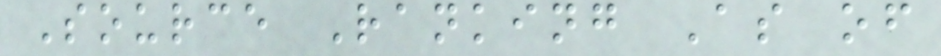Source Ranking As of
